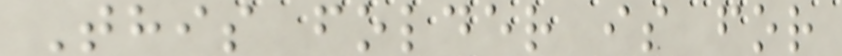This folder is for
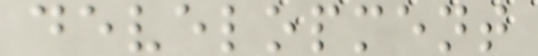development
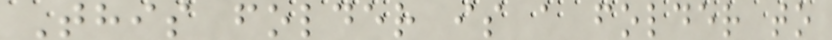This folder is a folder to
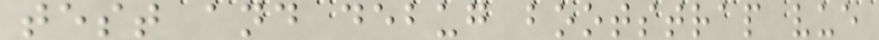test and debug bootstrap vue
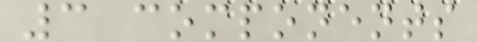3 components
